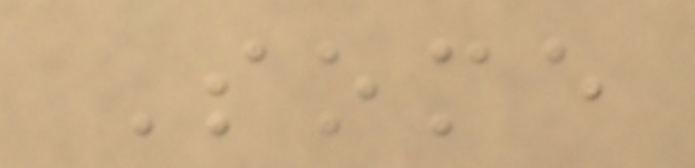Some
